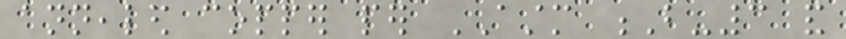annealed copper per ASTM B-3 and
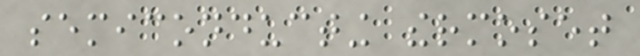semiconducting thermoset
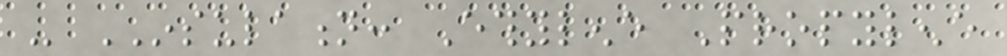- INSULATION: Ethylene Propylene
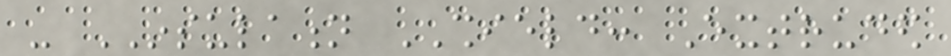- INSULATION SHIELD: Extruded
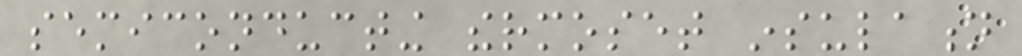semiconducting thermoset insulation
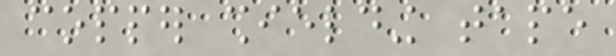copper shielding tape
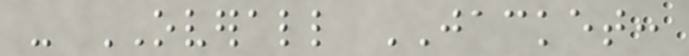- OVERALL JACKET:
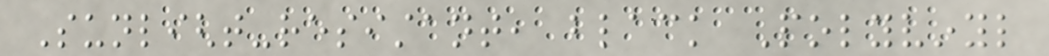Sunlight-resistant, black Polyvinyl
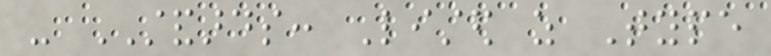- STANDARDS: Listed as Type
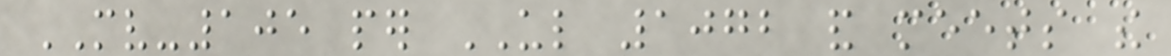MV-105 per UL 1072 and meets the
